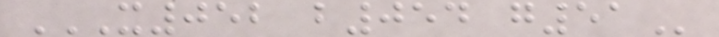X052 B054 G51
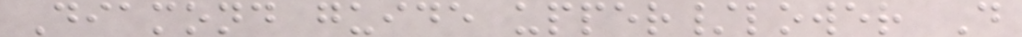Diamond guide upper/lower D
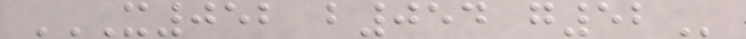X052 B054 G52
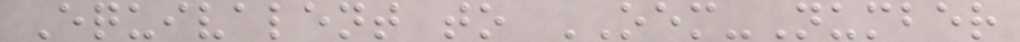Equivalent to OEM-Number
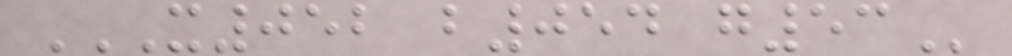X052 B054 G53
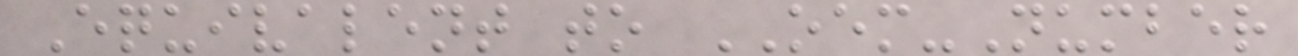Equivalent to OEM-Number
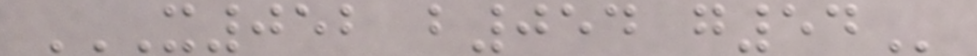X052 B054 G54
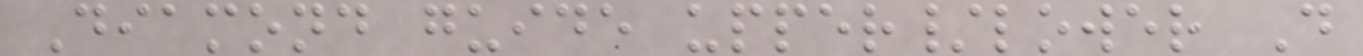Diamond guide upper/lower D
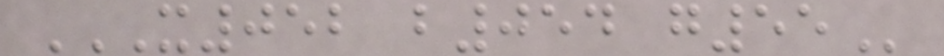X052 B054 G55
